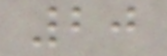20
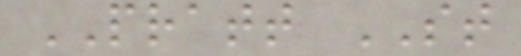PRATT ST
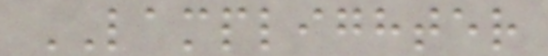LAMPLIGHTER
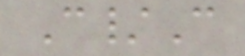C/C
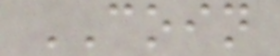COIN
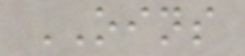OINS
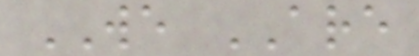WE ARE
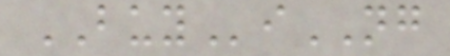BUYiNG
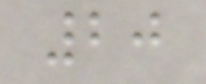20
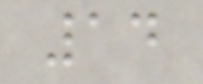14
